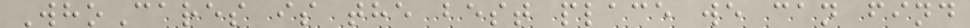WhoCares is the best place we can find
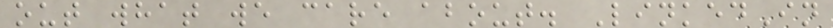out what we care about. LinkedIn
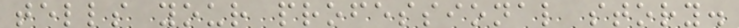tells your professional story.
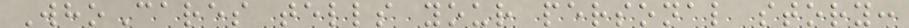WhoCares tells your personal story:
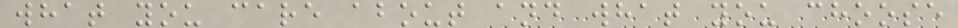what you care about and what you choose
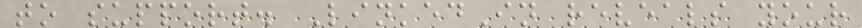to support. LinkedIn reveals your
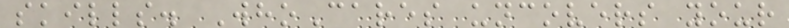skills. WhoCares uncovers your
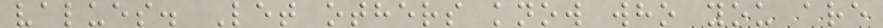values. Let others know who you are
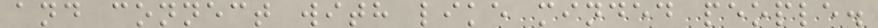and connect with like minded people.
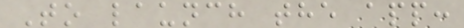To launch the app:
